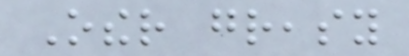Other greasy
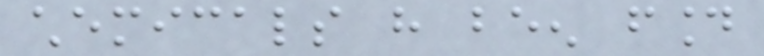chemicals have been found
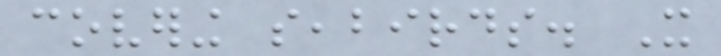covering seabirds. It
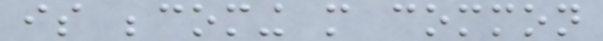is becoming more common
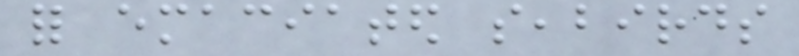for emaciated seabirds
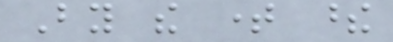By the time these
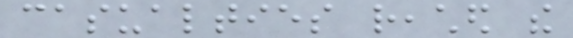casualties reached the
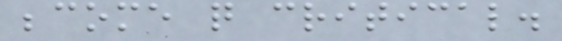become quite critical.
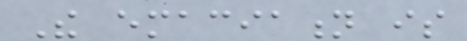The emaciation is
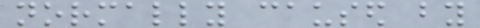normally caused by
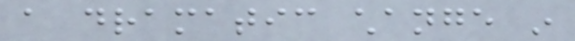a dramatic change in
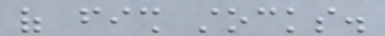of fish stocks.
